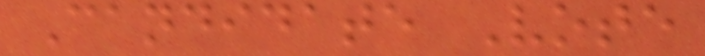Candidate Vote
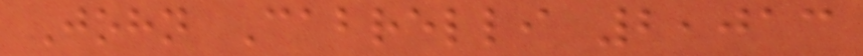John Cabrelli 2,013
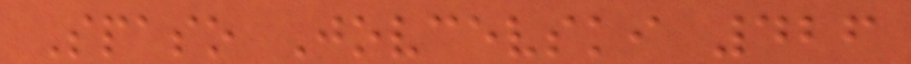Spaso Jovcevski 426
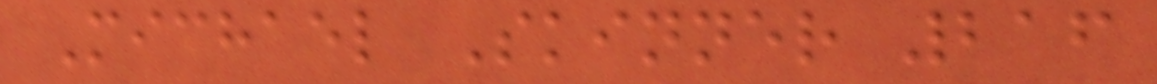Michael Skinner 216
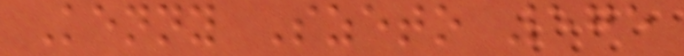Kenny Szeto 575
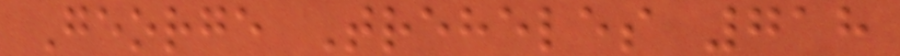George Treheles 718
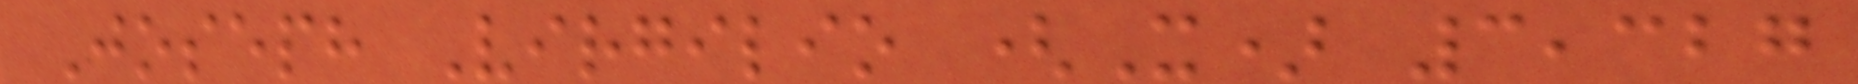Joseph Virgilio (X) 3,327
